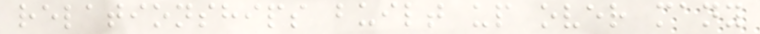relationships built up over many
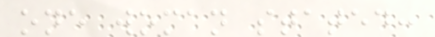one woman stated:
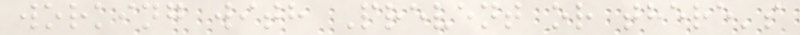working with Prevent or there's
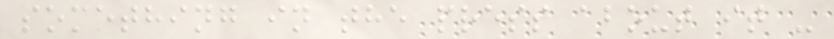something in the press about it -
